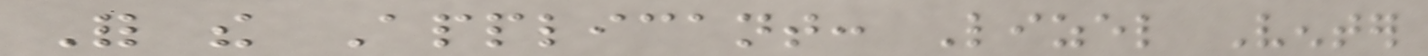For the Applicant: Lizel Venter
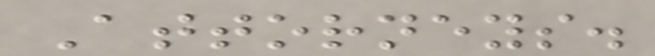Attorneys.
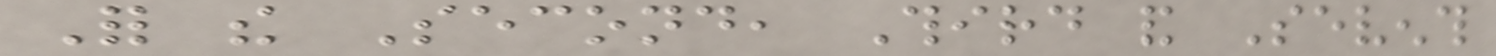For the Second, Third and Seventh
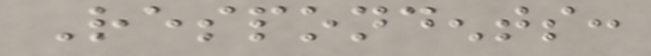Respondents:
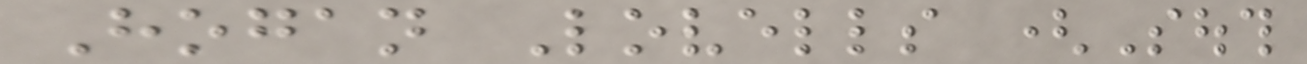Hogan Lovells (South
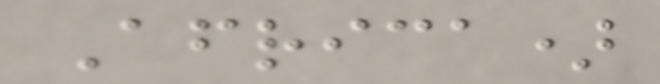Africa)
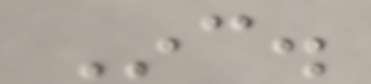Inc.
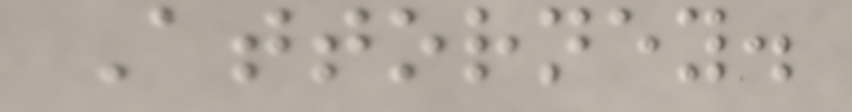Attorney.
